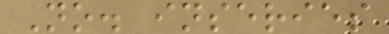No. inseries
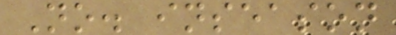No. inseason
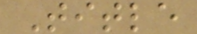Title
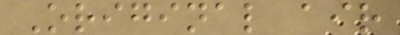Original air
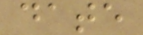date
